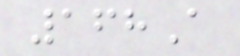168A
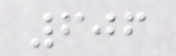606
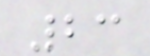23
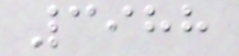3988
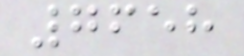7658
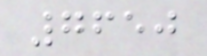7650
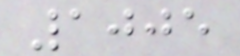1005
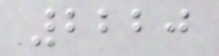2220
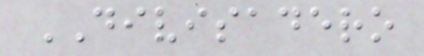DIVISADERO
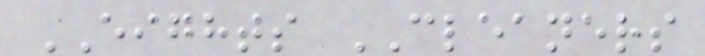EIGHTS CLEANERS
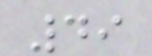49
